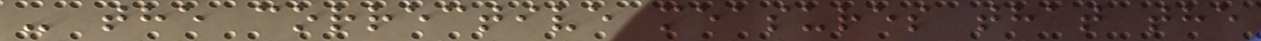- the corrective measures that the
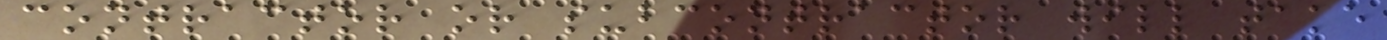contractor or subcontractor will take
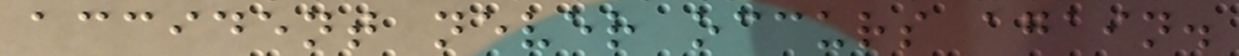accident never occurs again.
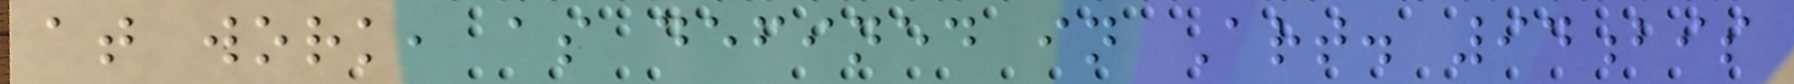at work, as defined in Art. 94bis
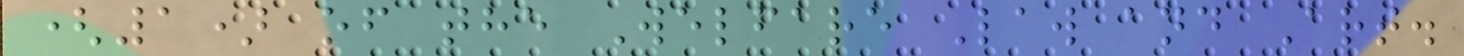(1) of the Welfare Law and Art.
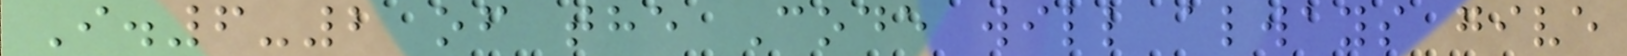I.6-2 of the Code will always give
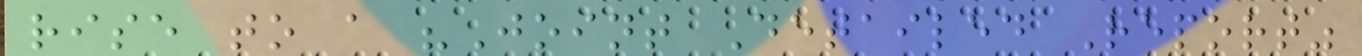rise to a "Joint Detailed Report"
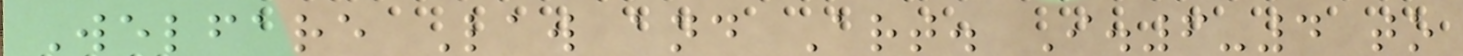Welfare Law and Art. I.6-4 to
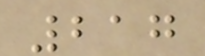217
